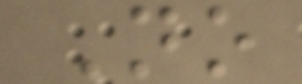No
